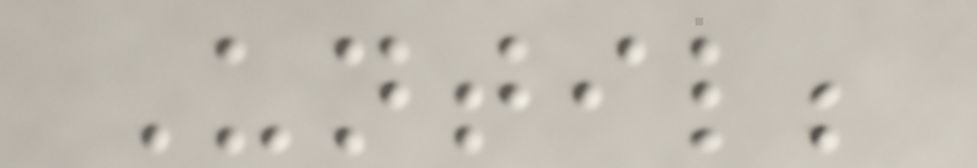Until;
